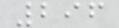296
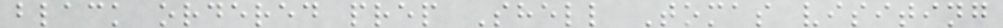black ordered prep Shell Tomas visiting
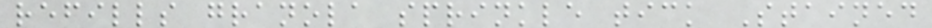refills granola sprinkle tick Stained
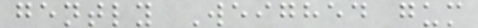gently Weighed gum
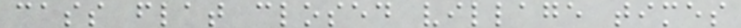cass flat closed village times
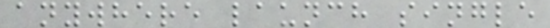anywhere launch single
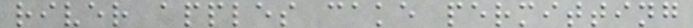river apples cake permitting
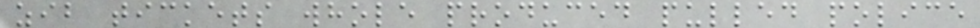zib tickets whole produced pulled police
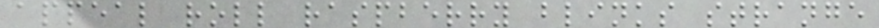appeal roll raspberry blinks strange
